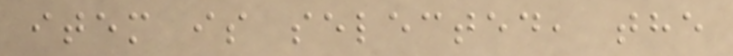item is selected, the
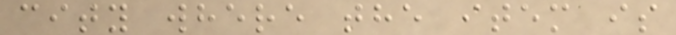city where the item is
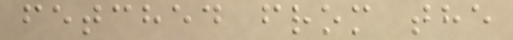fetched from the
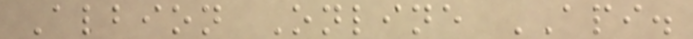Albion Online API.
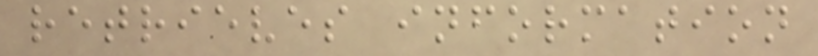retrieves information
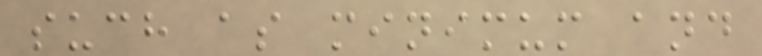such as minimum and
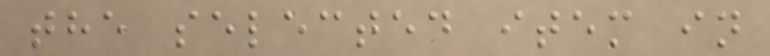the selected item in
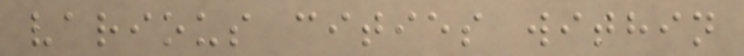various cities within
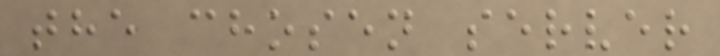the chosen server
